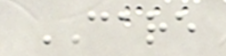CARE
